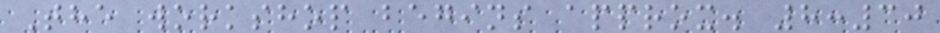The workshop begins approx. 8:30
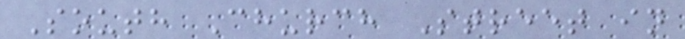South Church Street in
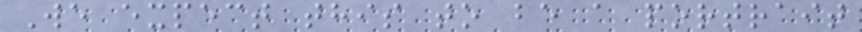We expect this to be a portrait
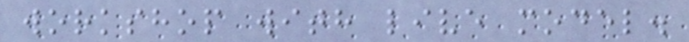workshop with live model.
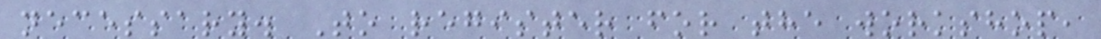necessary. To register for the workshop,
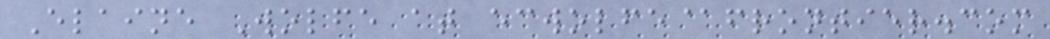Elaine Wolfe at ecwolfe@frontier.com
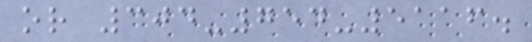or 304-754-5116.
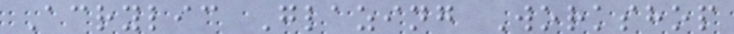Acrylic Glazing Workshop
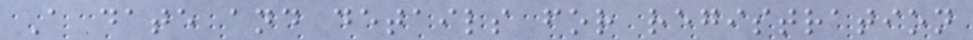A date and details for registration
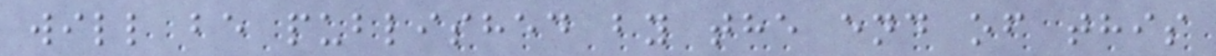will be published by the end of this
